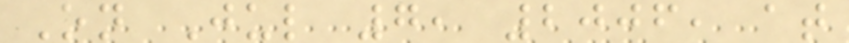On Jul 7, 2006, at
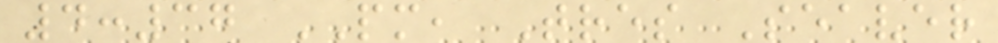4:37 PM, Tres Seaver
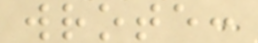wrote:
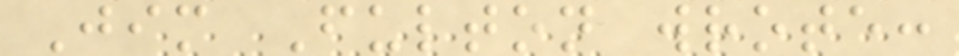Jim Fulton wrote:
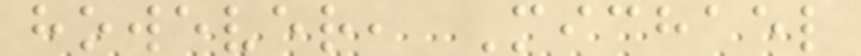however, Michael
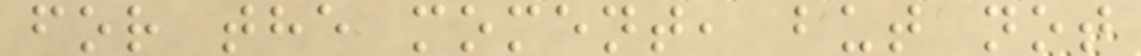for the moment, but not
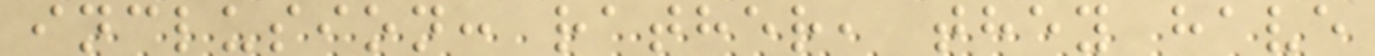inclusion: rather, they have
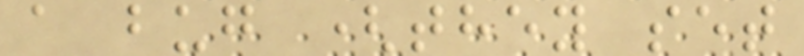a bug (they set
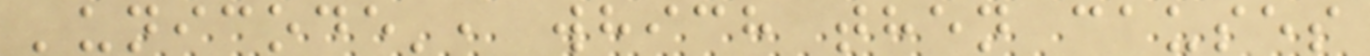'unicode', which then causes
